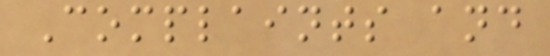Complaints and
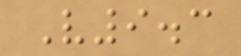V9.3
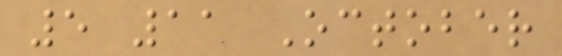5 11 October
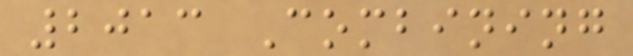2013 Combining
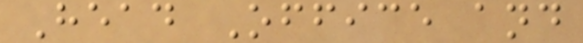Head Office and
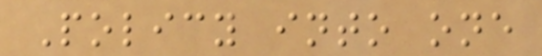Policy into one
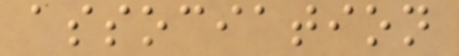association
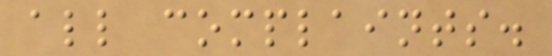all complaints.
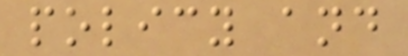policy and
